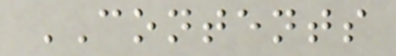CONTENTS
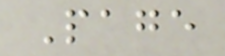Page
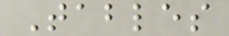Tables
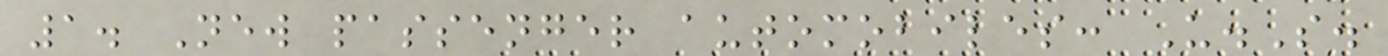1. New passenger automobiles: U.S.
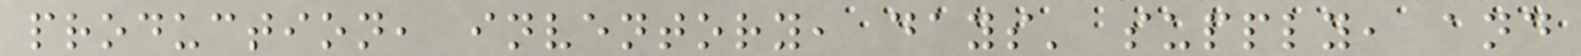production, inventory, days' supply, and
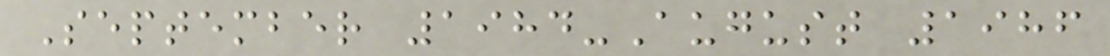September 1984-August 1986
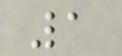1
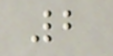2
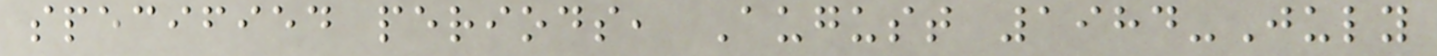specified periods, August 1984-July
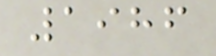1986
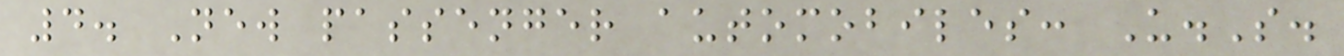4. New passenger automobiles: U.S.
